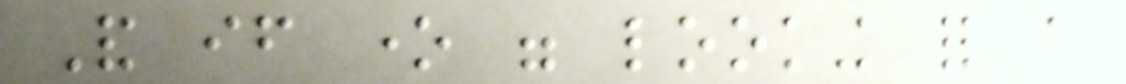And if one were looking for a
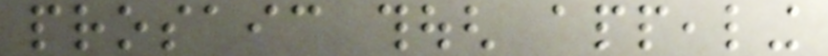prosaic though appealing
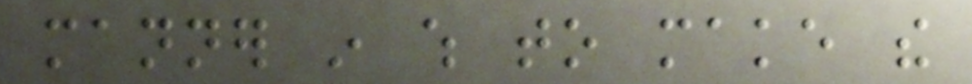manner in which to make the
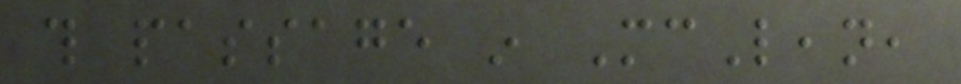this passage in McLean,
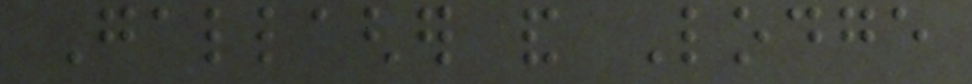Gallagher and Lodge
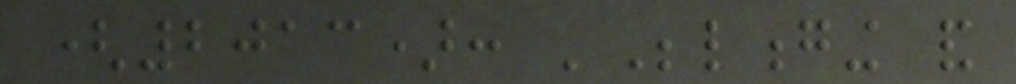(2013): 'Belonging and
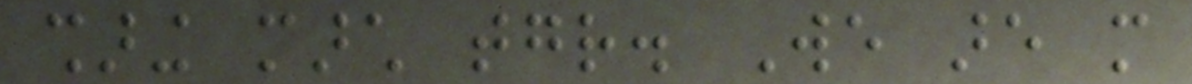sharing march together. We are more
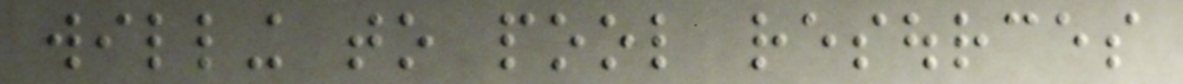willing to pool resources
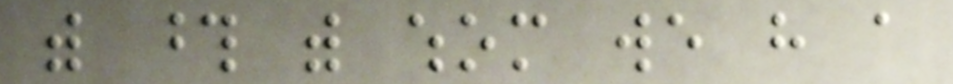with those with whom we have a
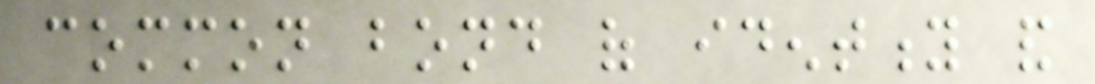common bond of identity and
